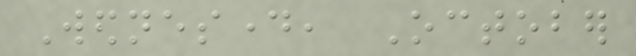Wednesday, October
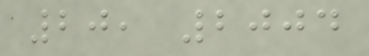20, 2004
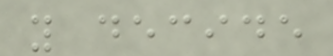you decide
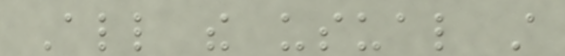All the usual still
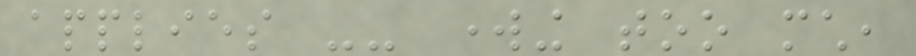applies -- working too much,
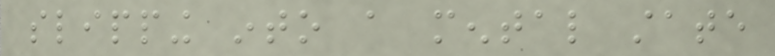slipping into a mental state
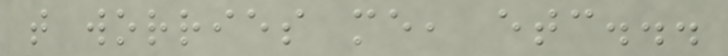that worries me, etc...
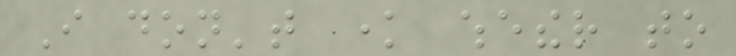I don't know whether to
